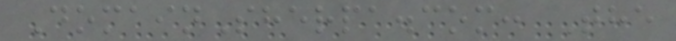DomainSherpa.com: The
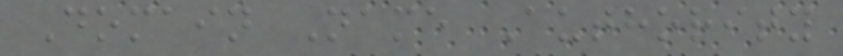Domain Name Authority
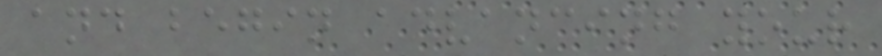and begin advancing your
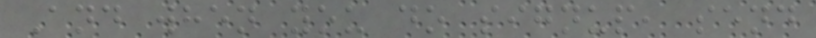And when you do signup, send
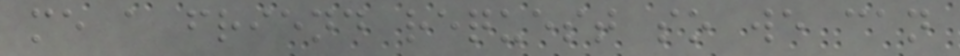me a friend request so we can
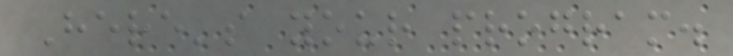Here's your program.
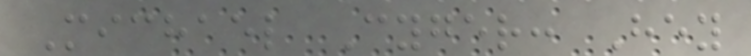Michael Cyger: Hey
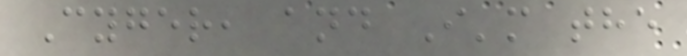Cyger, and I'm the
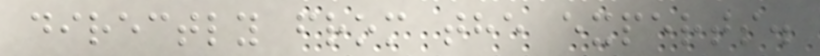directly from the experts.
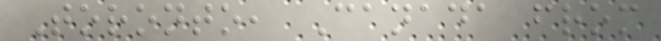Toronto, Canada from
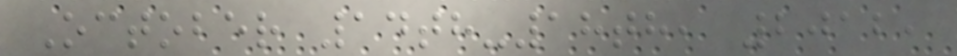October 14th-18th, 2012,
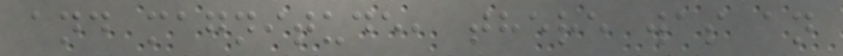and magnitude, there was an
